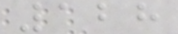128
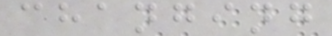changing
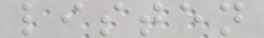listen
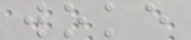woke
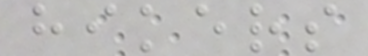hikers
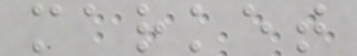market
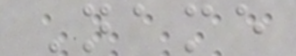Name
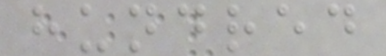hundred
